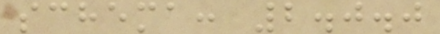schema: 2.0.0
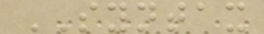SYNTAX
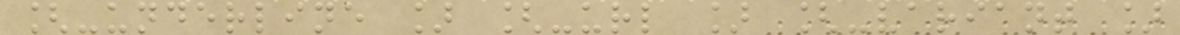[-underline ] [-url ] [-variant ]
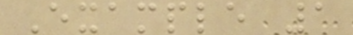Example 1
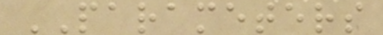PARAMETERS
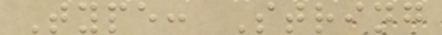Type: String
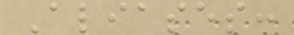Aliases:
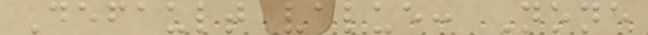Default value: None
